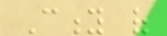City of
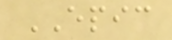EPIC
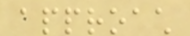approach
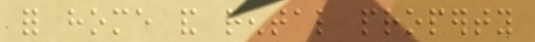for home and rental property
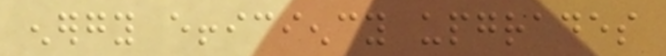energy efficiency upgrades
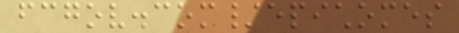fcgov.com/epichomes
